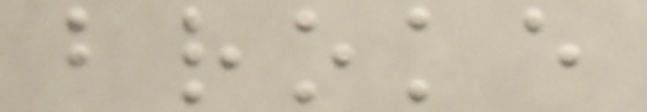broke
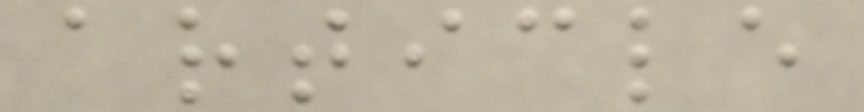article
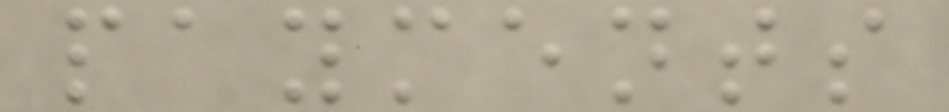payments
